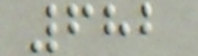682
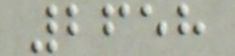2658
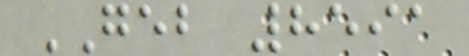GEB 8591
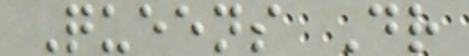Queens Dr
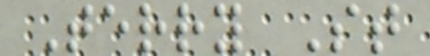Terry St
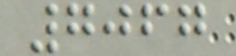7067
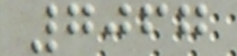7067
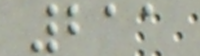211
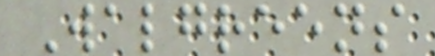Walgreens
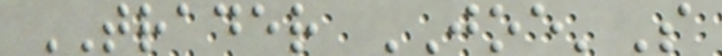TRADER JOE'S
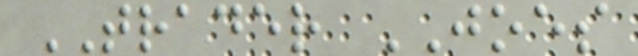TRADER JOES
